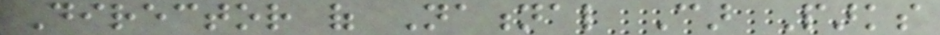Director of National Car Parks
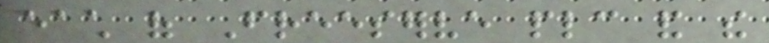each of Freeserve plc and the
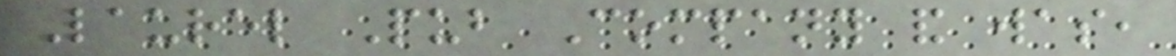Laurel Pub Company and was,
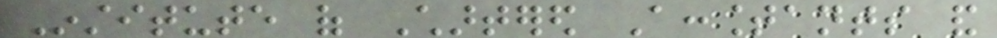Institute of Chartered Accountants and
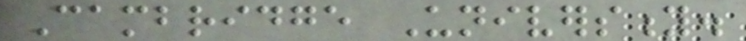Cambridge University.
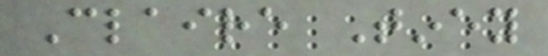Claire Tiney
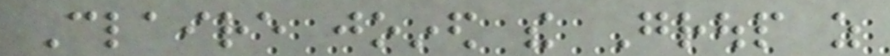Claire joined the Group as
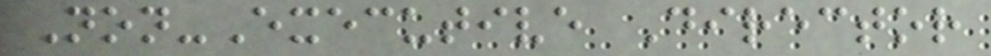Non-Executive Director
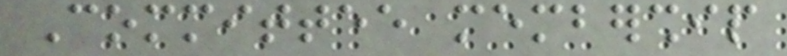Committee membership
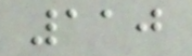110
